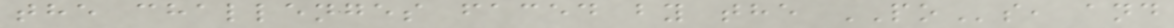the challenges faced by the POs, and
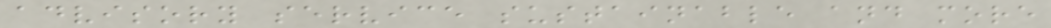advisory service sustainable and more
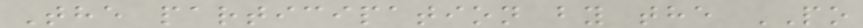The participation by the PO
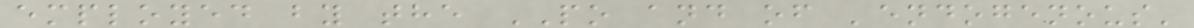employed by the PO and of 'endogenous'
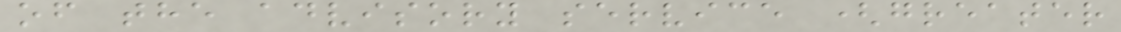of the advisory service (greater
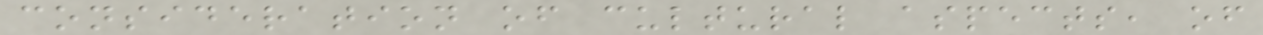consideration of cultural aspects, of
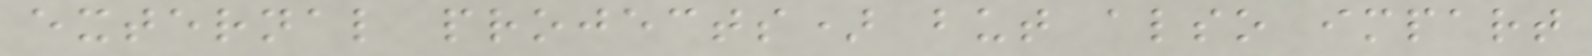external projects) but also impart
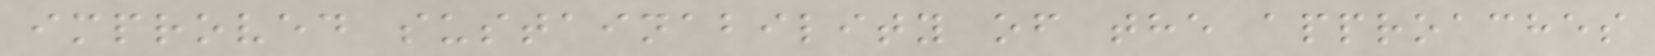improved sustainability of the approaches
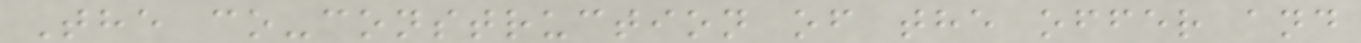The co-construction of the offer and
